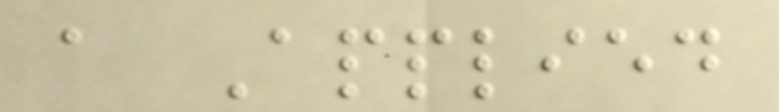a Applied
